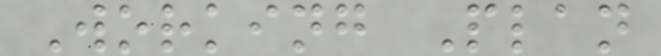Working Plan
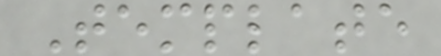Template
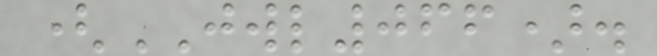(JWL066).
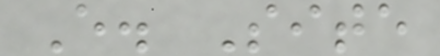E. Site
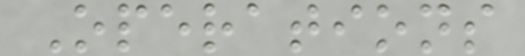Operations
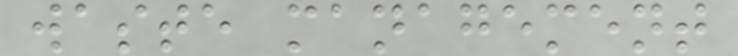waste management
